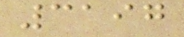3197
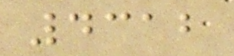4312
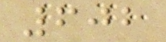602
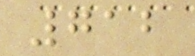712
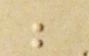be
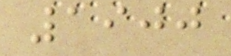1900
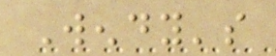Wendy's
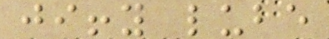jiffy lube
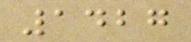1427
